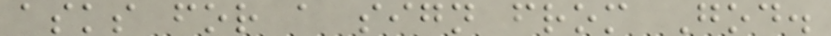asks for a sign from God.
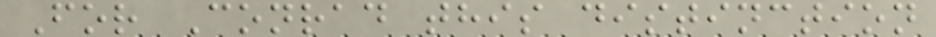For Conrad this distinction
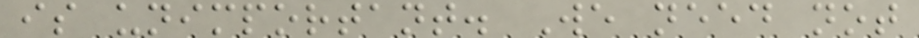is unimportant. We need not
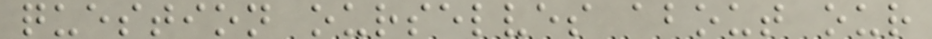question ourselves about our
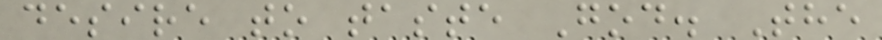desire to taste God. The
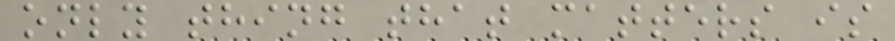only thing that matters is
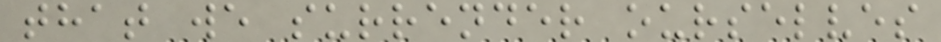that we surrender ourselves
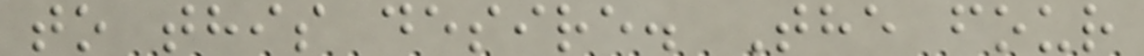to this desire. The four
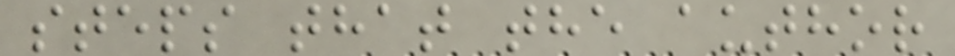steps that the author
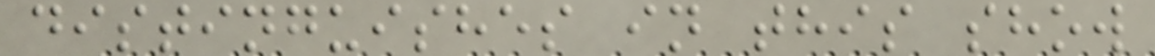distinguishes in this show
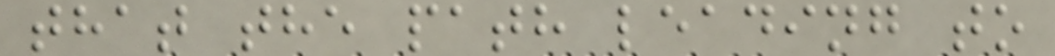that the path leading to
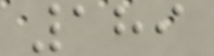189
